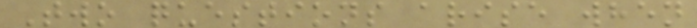Two questions arise when
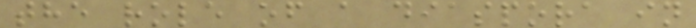the role of a diaspora in
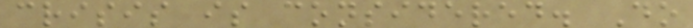crisis is considered. Do
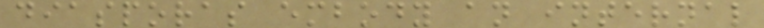diasporas embody an internal
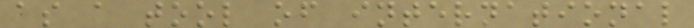as a tool of international
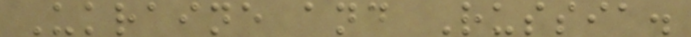Ukraine and Russia.
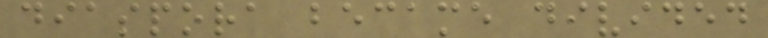diaspora became divided
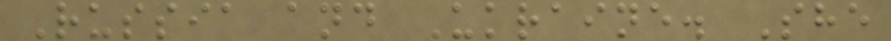Russia and Ukraine. She
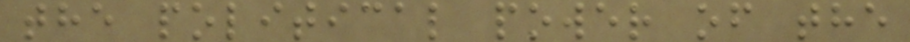the political power of the
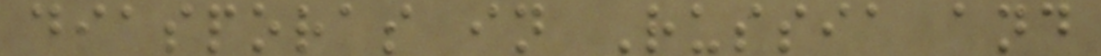diasporas in Russia and
